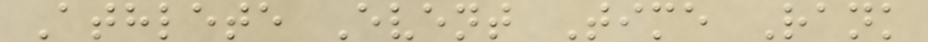Athlete Event Time Rank
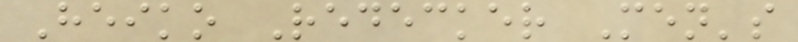Heiko Redecker Men's
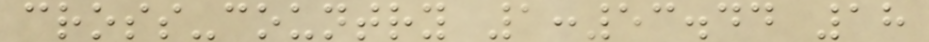cross-country 1:53.44 18
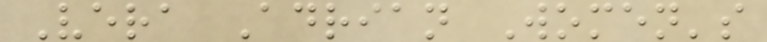Vera Adrian Women's
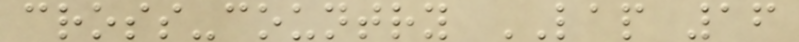cross-country LAP 16
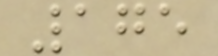175
